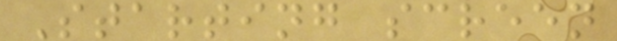Starting screen
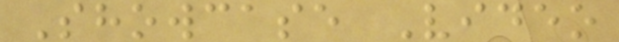Showcase Video
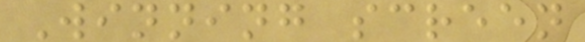Winning screen
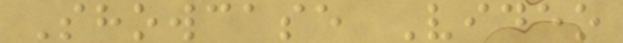Showcase Video
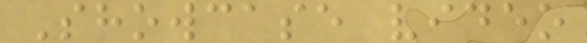Showcase video
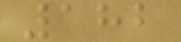182
